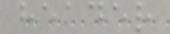header
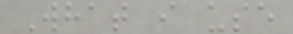What i use
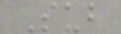Sub
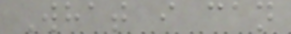What i can
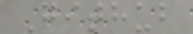Github
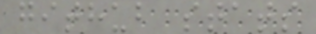github stats
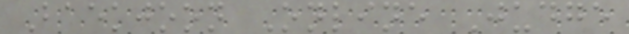Baekjoon Online Judge
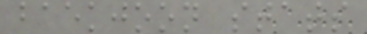baekjoon stats
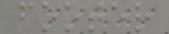footer
